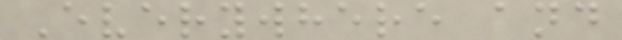Everywhere and
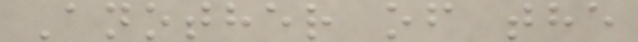Another of the
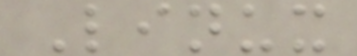Linux
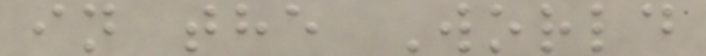in the World
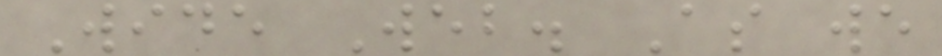Wide Web. As we
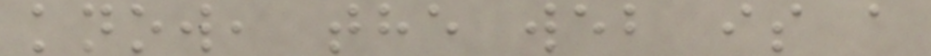know, the web is a
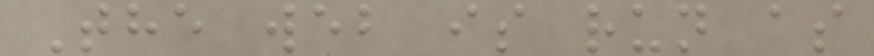The web is run as
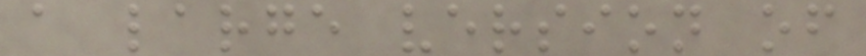a large version of
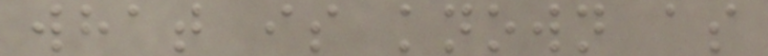what is known as
